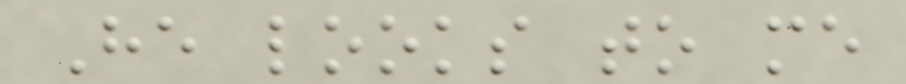He looks to me
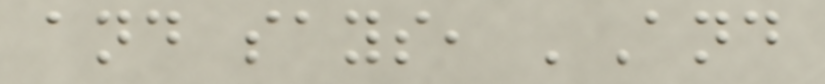and says, 'And
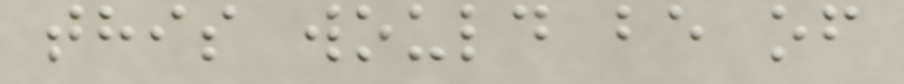this would be of
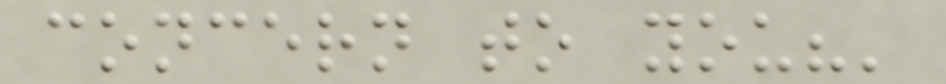concern to you?'
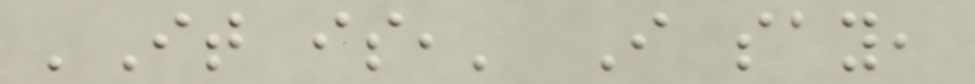'It is,' I say,
